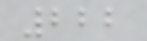222
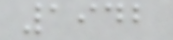1942
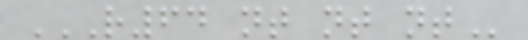R64 NT NT NT
